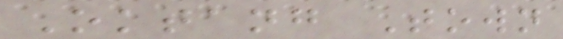Oktang Town
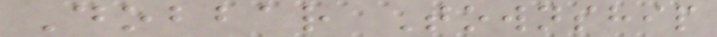Dobbar Township
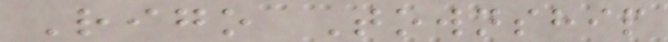Rigo Township
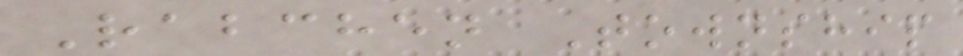Rabchen Township
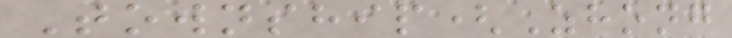Township(Zhong
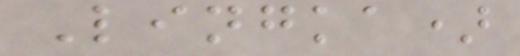Lingka)
